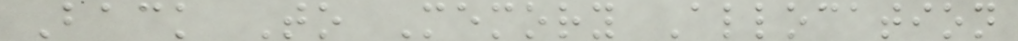Back To Memory Allocation
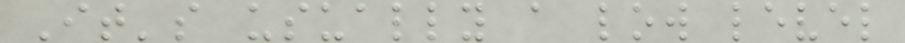It's usually a low level
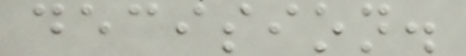decision.
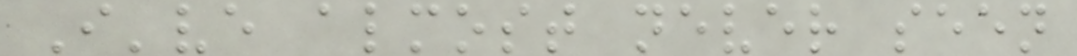I've almost never seen
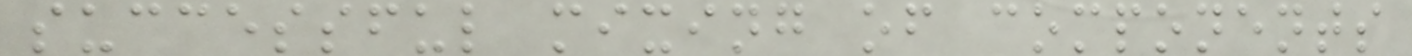successful mixing of components
